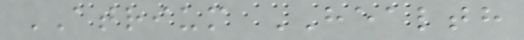ATRIUM HEALTH
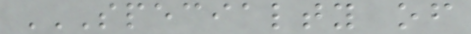SPECIALTY OF
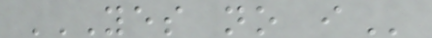YES NO I
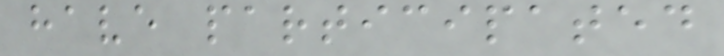have participated
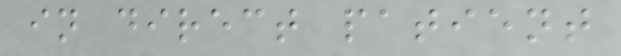in direct patient
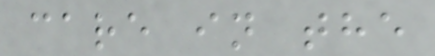care in the
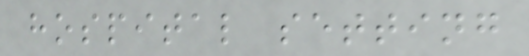hospital setting
